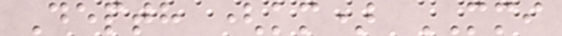Depth (km) MMI
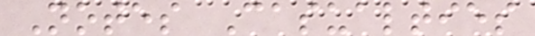Notes Casualties
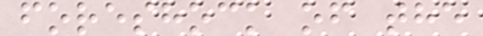foreshock of the
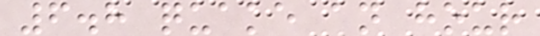6.8 quake an hour
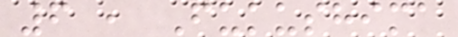6 , Fukushima
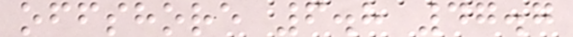offshore 6.8 47.7
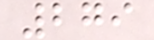279
